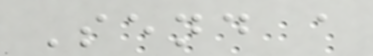Send a
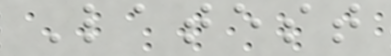Latest
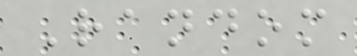Random
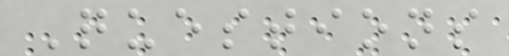Questions
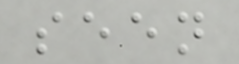seen
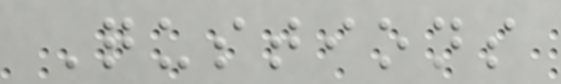Qustions
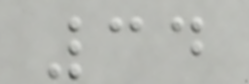34
